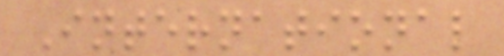International
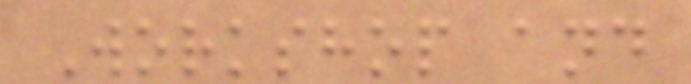Workshop and
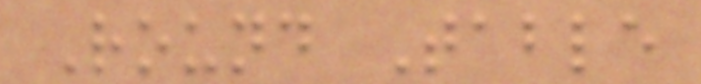Round Table
